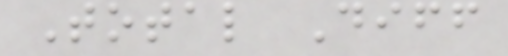Total Diff
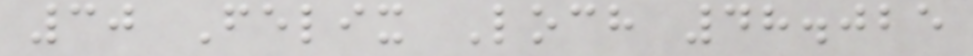30 Felix Loch 48.025
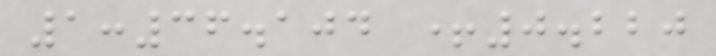1:36.104 +0.220
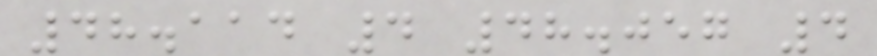48.114 4 48.057 4
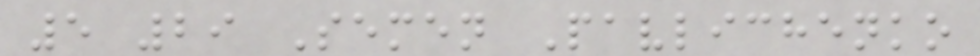5 29 Semen Pavlichenko
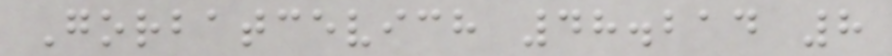Gorbatcevich 48.214 8
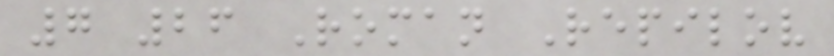7 26 Roman Repilov
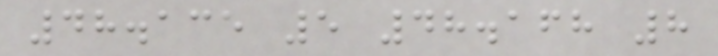48.135 5 48.168 8
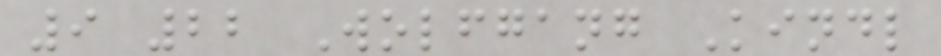9 22 Wolfgang Kindl
